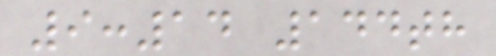9:14 144th
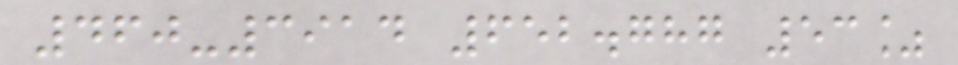460-3914 652.787 53%
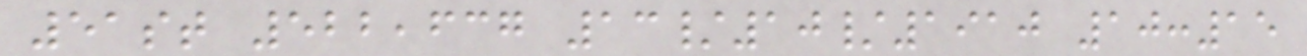51st 522,637 13/10/1910 10:15
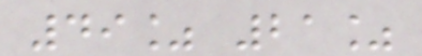49% 21%
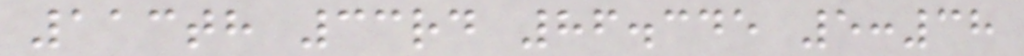113th 33rd 86.345 5:38
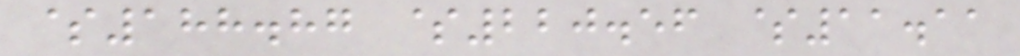$188.87 $220.56 $11.11
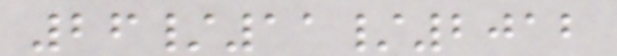26/11/2012
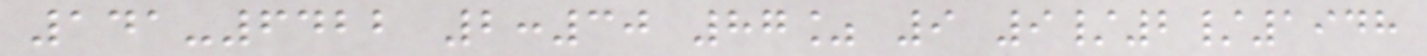141-6422 2:30 87% 9 9/2/1948
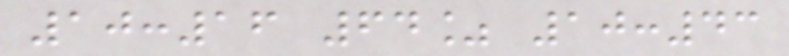10:16 64% 10:43
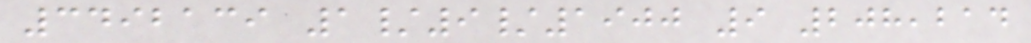3492139 1/9/1900 9 208,214
